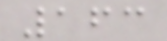163
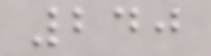240
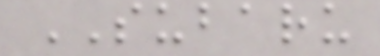SUBARU
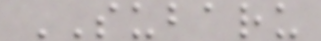SUBARU
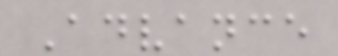Advance
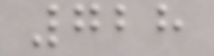728
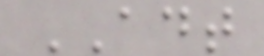ADT
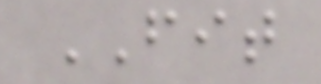FIT
